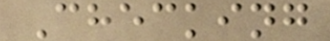Checking
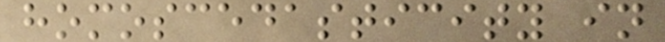homoscedasticity in
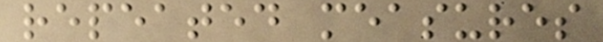repeated measures
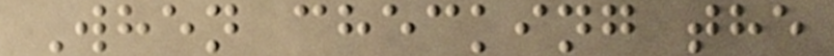When checking the
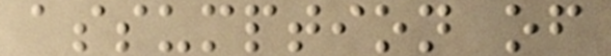assumption of
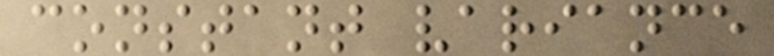constant variance
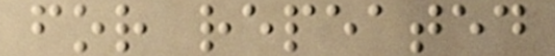for repeated
